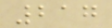217
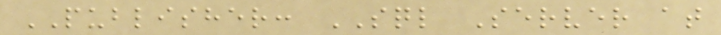PUBLISHER: SQL Server at
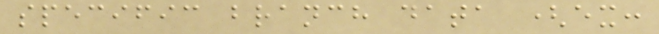specific branch data (ex:
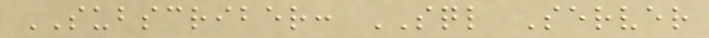SUBSCRIBER: SQL Server
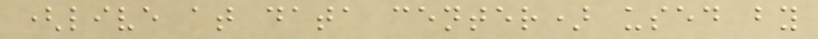(live at data center) used by
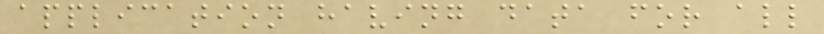application having data for all
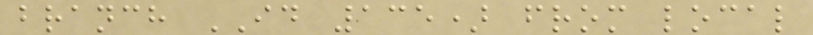branch ID 135) from local
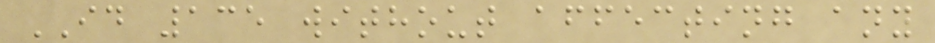ID 135 without affecting any
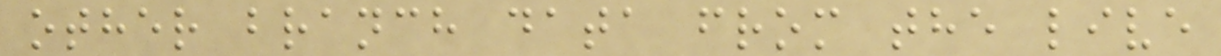other branch data from the live
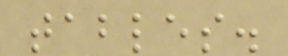tables.
